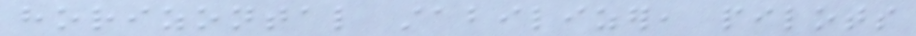horizontal stabilizer, pilots
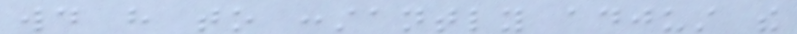would have to constantly adjust the
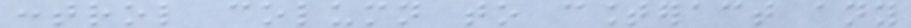control column to counteract any
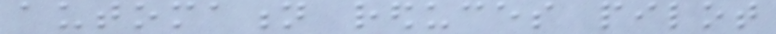automation reduces pilot
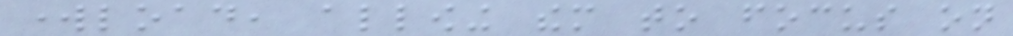workload, allowing them to focus on
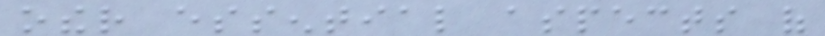other essential aspects of
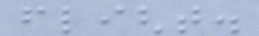flight.
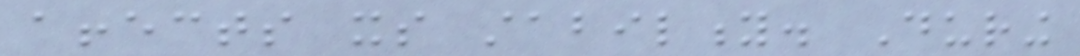affects its stability. During
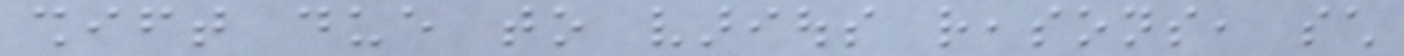shift due to various reasons, such
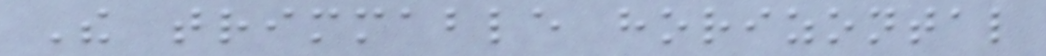The trimmable horizontal
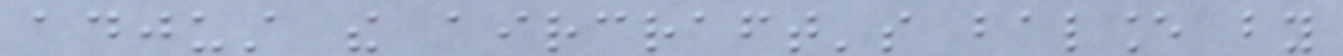adjust the aircraft's balance by
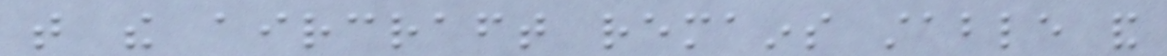that the aircraft remains stable and
